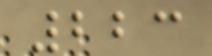223
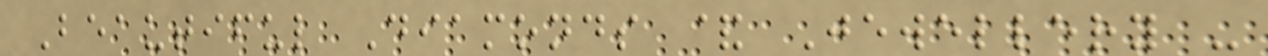Beautiful Diamonds & Jewellery -
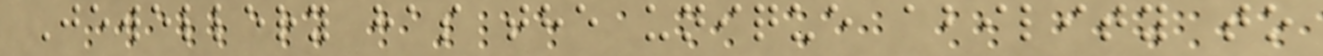Jewellery has the unique ability to
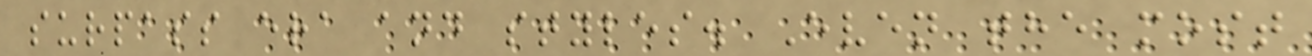surpass era and styles. Even the most
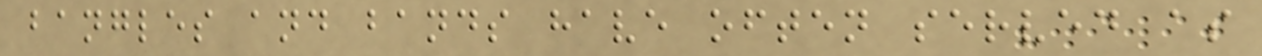bangles and bands have often served as
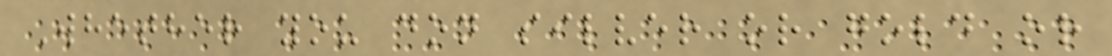Whether you don silver or gold or
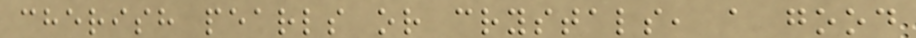cherish pearls or crystals, a good
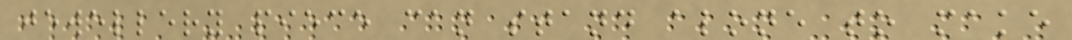jewellery piece can stand alone to make
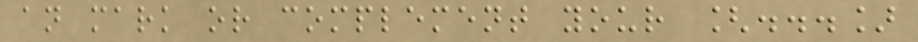an mark or complement your [...]
